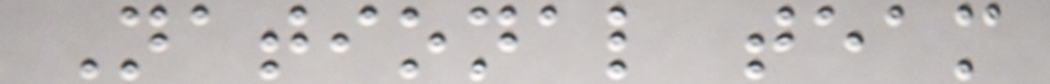National team
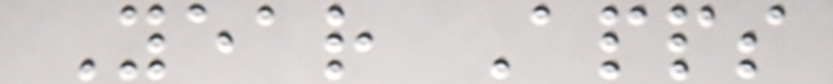Year Apps
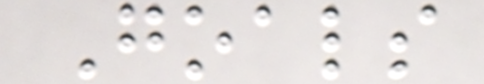Goals
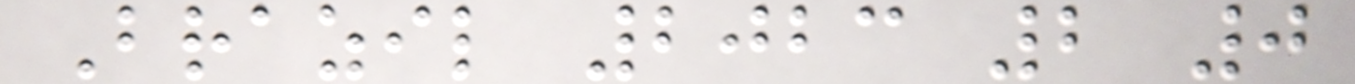Brazil 2023 2 0
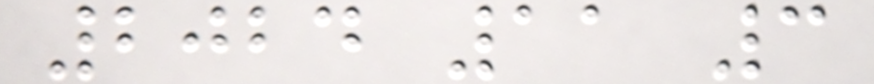2024 11 3
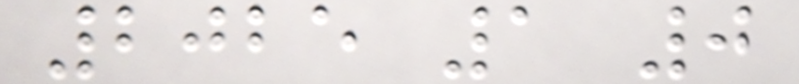2025 1 0
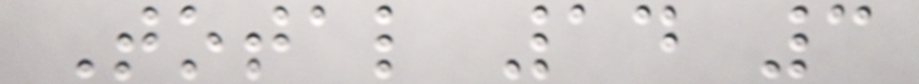Total 14 3
